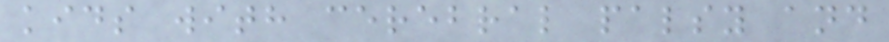kids with cerebral palsy and
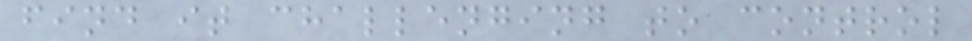find it challenging to control
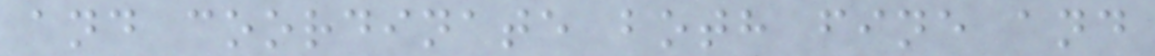and coordinate both fine and
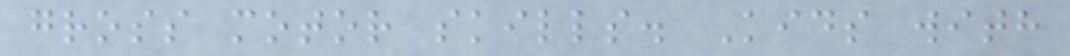gross motor skills. Kids with
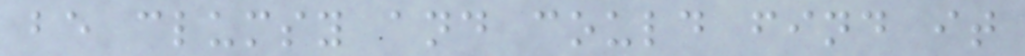be clumsy and could find it
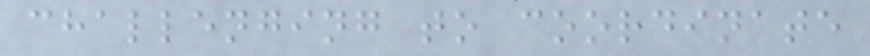challenging to coordinate
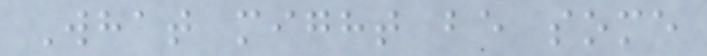What might be some
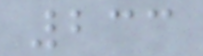233
